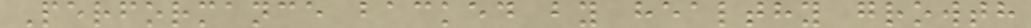Performance backed by healthy growth
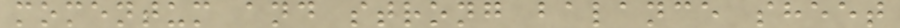momentum and strong balance sheet
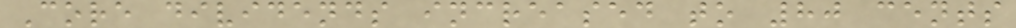Core dividends increased to 80 cents
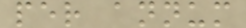per annum
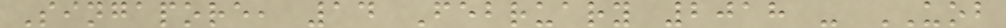Singapore, 14 February 2018 - UOB
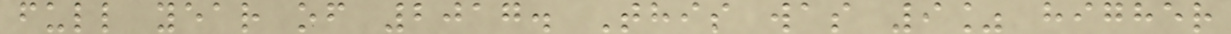full year of 2017. This was 9% higher
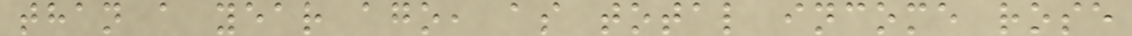than a year ago, as total income rose
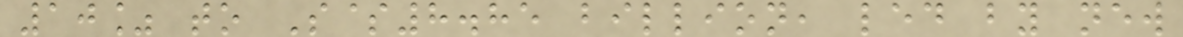10% to S$8.85 billion, led by new
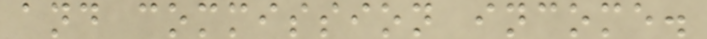and commission income.
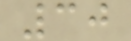30
